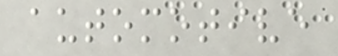automotive
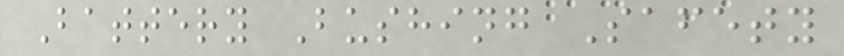Battery Bushing Safety
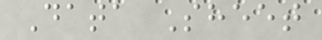Data Sheet
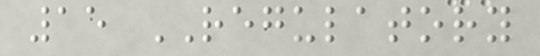15 REGULATORY
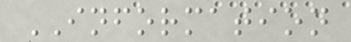INFORMATION
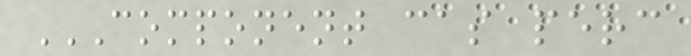COMPONENT CAS PERC
